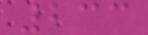233
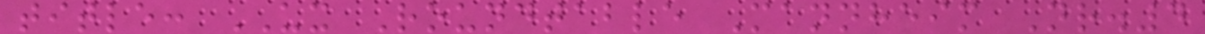title: UX Roundtable Mannheim Nr.4
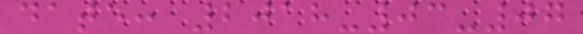date: 2018-03-07
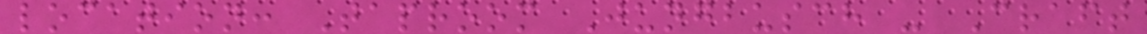location: Taproom Jungbusch - Craft
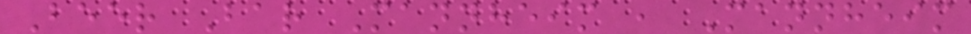Beer Bar Mannheim , Mannheim
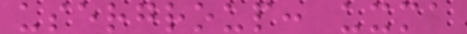usergroup: uxma
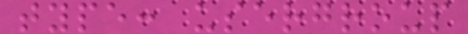type: usergroup
